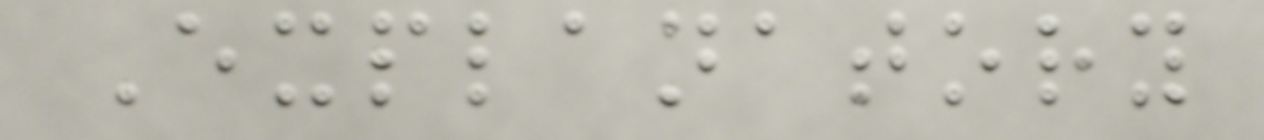Explanatory
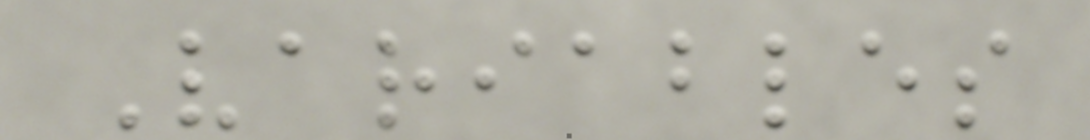Variables
